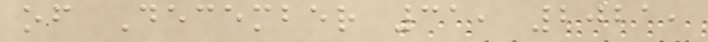of December 31, 2021,
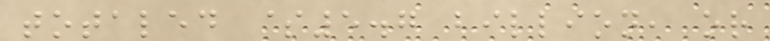totaled $5.7 billion, or
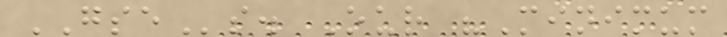GSEs. Our "Minimum
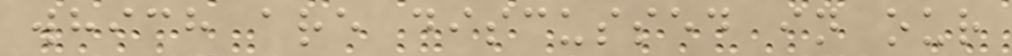which are discussed in our
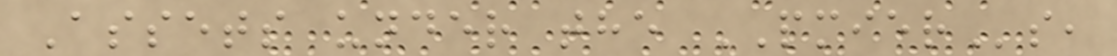Assets under the PMIERs,
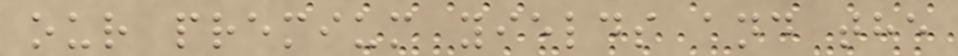our premium yields and the
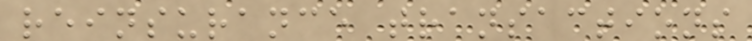reinsurance transactions
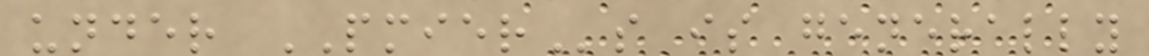under PMIERs is generally
